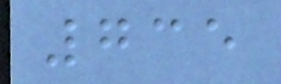735
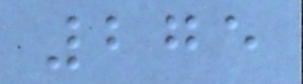275
